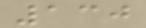130
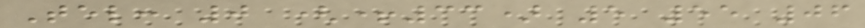Tel: 0 (+33) 5 55 06
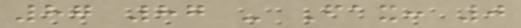87 87 - Fax: 0
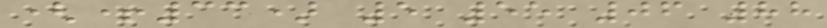(+33) 5 55 06 88
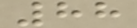88
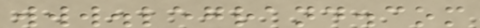www.legrand.com
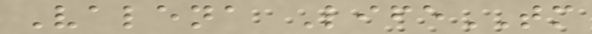Valena LifeTM
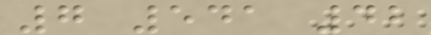7 541 42
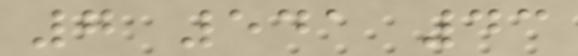7 541 43
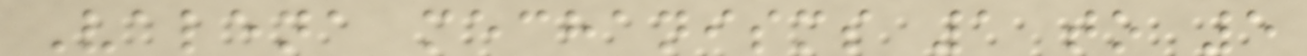Valena mechanisms 1 to 5
